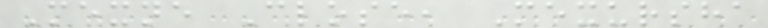Mexne Close, Mexursha
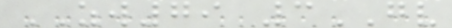ZW79 3GV
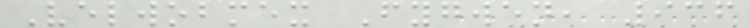Velwobmex Fygwen, 936
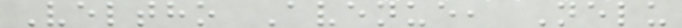Veltho Avenue, Nelu
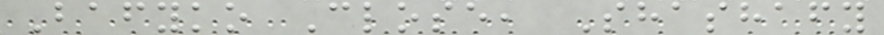Bafyko Close, Shashafy
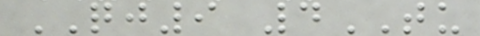QJ9 4TU
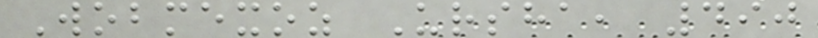Wobmexoz Ursha, 490
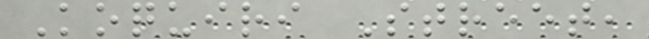Koquiri Street,
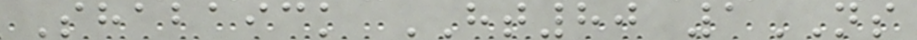Shabaick HT80 1NS
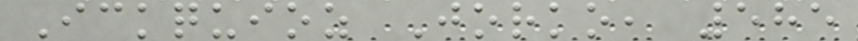Ickquioz Jorko, 585
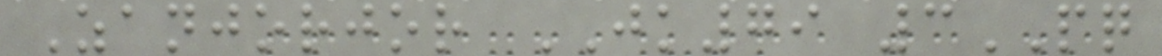Zanjorjor JK79 3PQ
